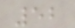52
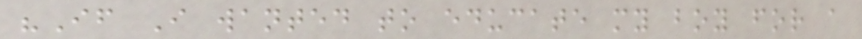"If I wanted to educate my boy for a
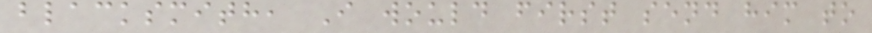blacksmith, I would first send him to
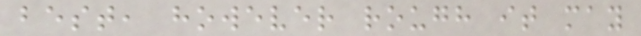best, however rough it may
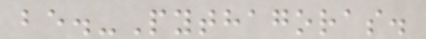be.-Pythagoras.
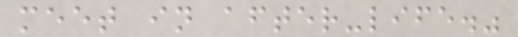meet in after-life."
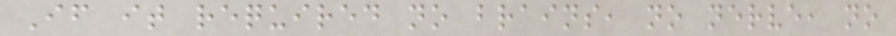If it required no brains, no nerve, no
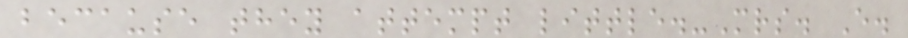because they attempt little.-Mrs. E.
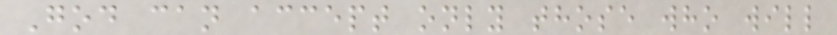God can accept only those who will
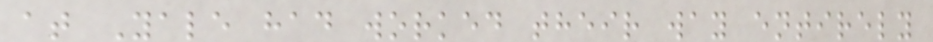at Yale had worked their way entirely
